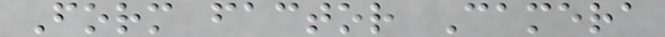Form factor Camera
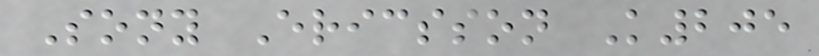Sony Ericsson K205
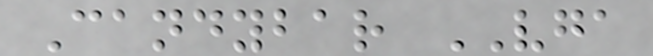Candybar VGA
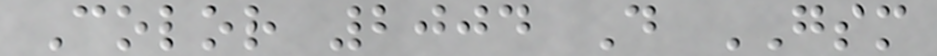Color 2004 D GSM
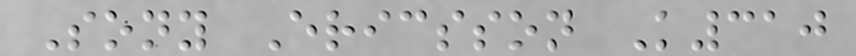Sony Ericsson K310
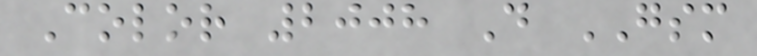Color 2008 D GSM
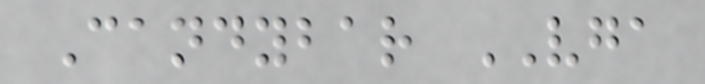Candybar VGA
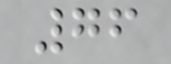76
